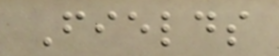Fields
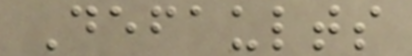Defaults
